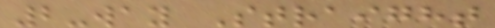2-way Straight
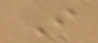I
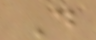D
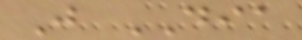J DIA
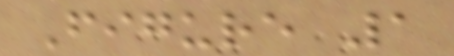Figure 1
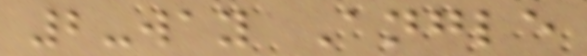2-way Angle
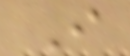I
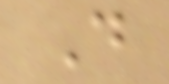D
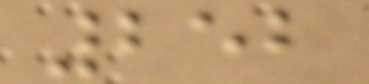252
